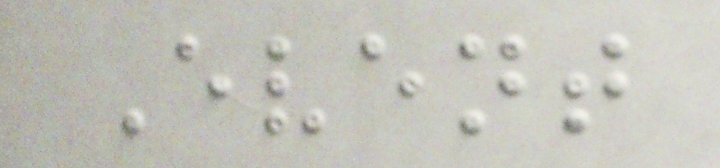Event
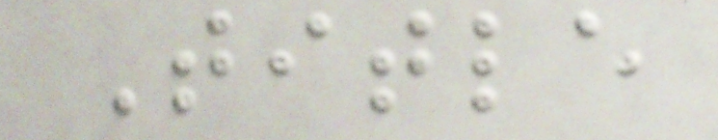Title
